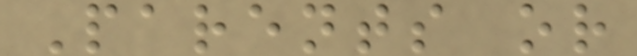Parents or
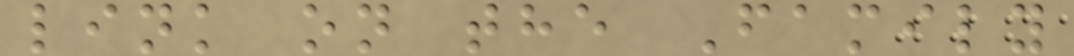link on the Family
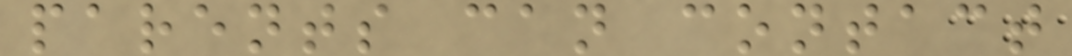parents can contact
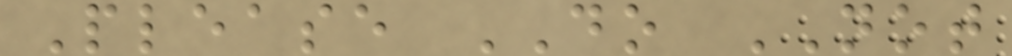Please DO NOT
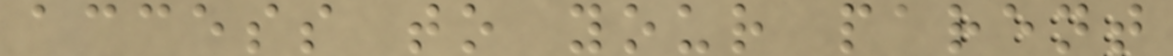access to your parent
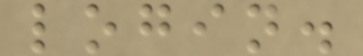login.
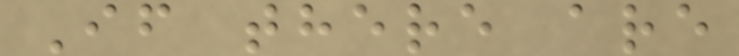If there are
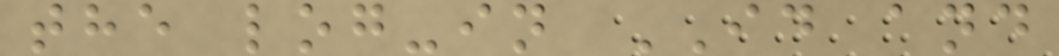the log-in ID and
